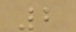2
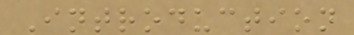Introduction
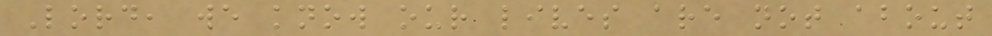Lord, we know our lives are not about
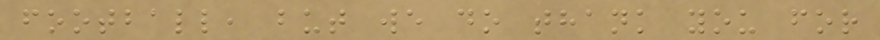football, but we do thank you for
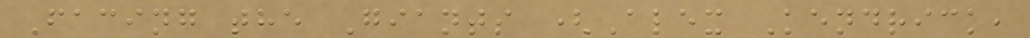Facing the Giants (Alex Kendrick,
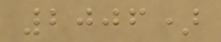2006)
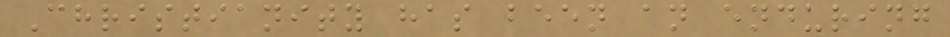Christianity has been an enduring
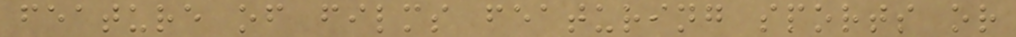feature of films featuring sports or
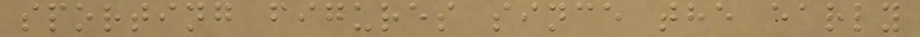sporting figures since the early
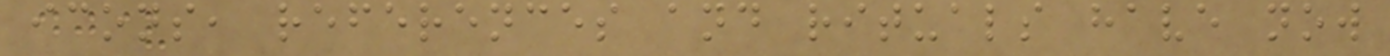icons, references and rituals have now
